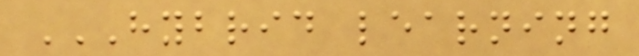HYBRID LEARNING
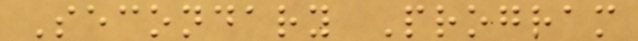Secondary Program
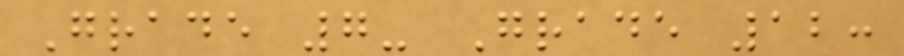Grade 7- Grade 12:
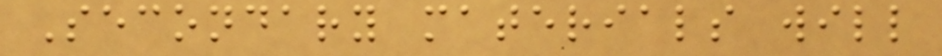Secondary materials will
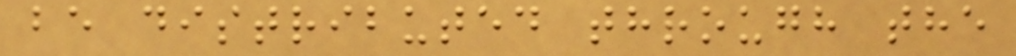be distributed through the
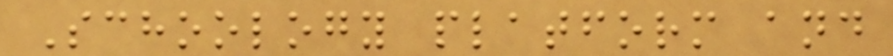Schoology platform and
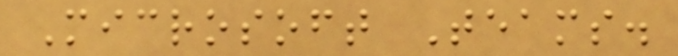Microsoft Teams.
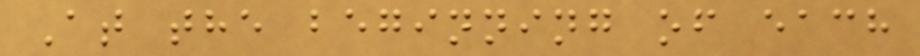At the beginning of each
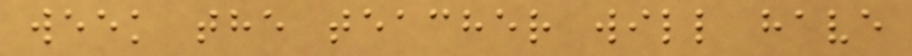week the teacher will have
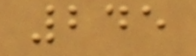245
